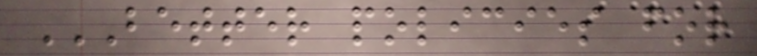BETTER POLICIES FOR
